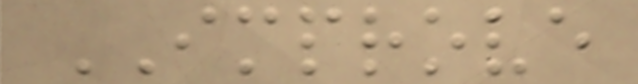IMPROVE
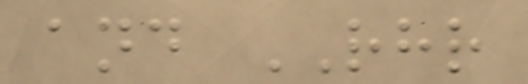and RHR
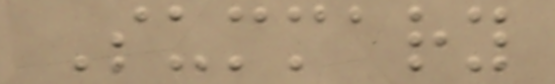Summary
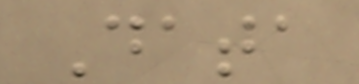Data
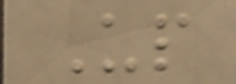Up
